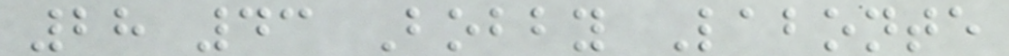28 43 Bobby Labonte
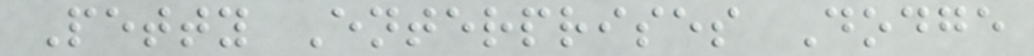Petty Enterprises Dodge
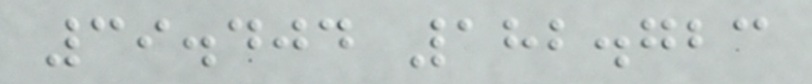39.404 182.723
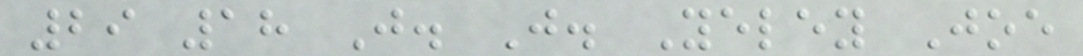29 18 J. J. Yeley Joe
